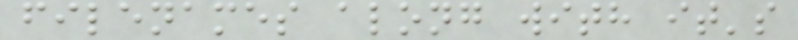filenames along with it's
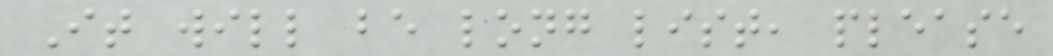It will be long list, please
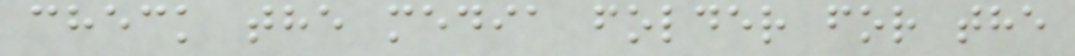check the media folder for the
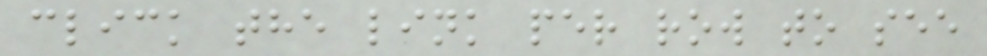click the link per row to see
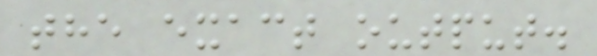the exact output.
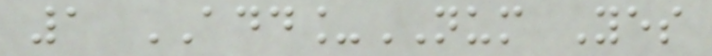1 ADD_NUM Yes
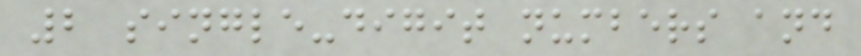2 single-digit numbers and
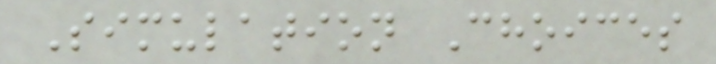Simulation Choices
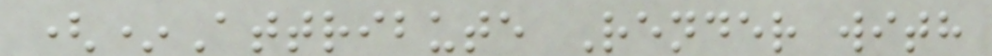(*Attribute Render with
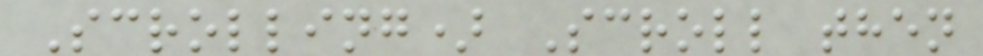Scrolling) Scroll then
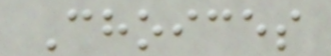Choices
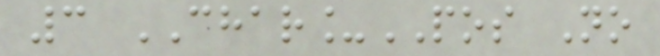3 CHAR_POS No
